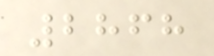2868
